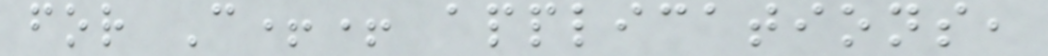for C++ applications,
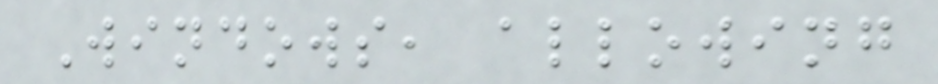Windows, allowing
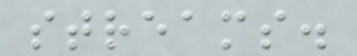streams.
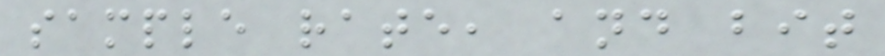sample rate, and bit
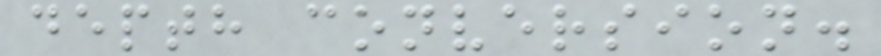depth conversion.
